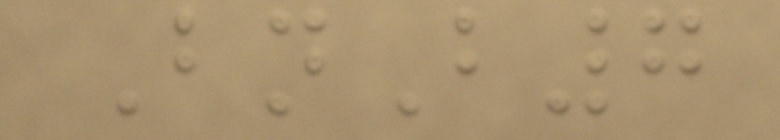BnB7
